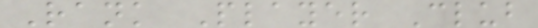Rank Player Club
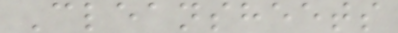Cleansheets
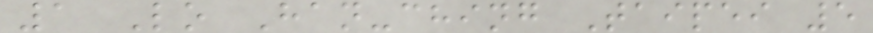1 Lo Han-ching Taipei 5
